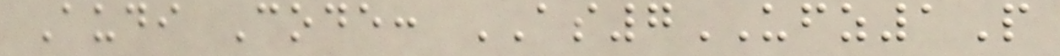Audi Code: AS7UFZ1P
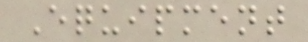Equipment
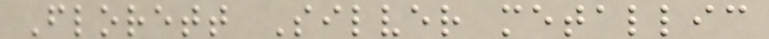Florett Silver metallic
